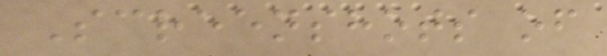Screenshots of
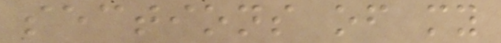sections of my
